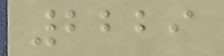2229
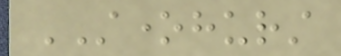STONEHURST
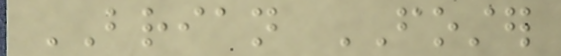BRIAN FOSTER
